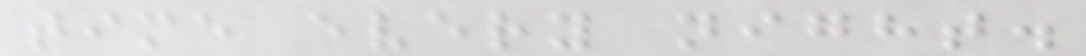time every night.
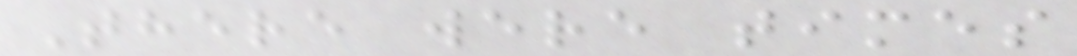There were times
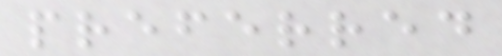preferred
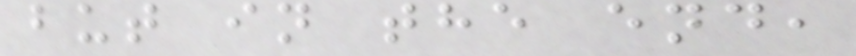but in the end,
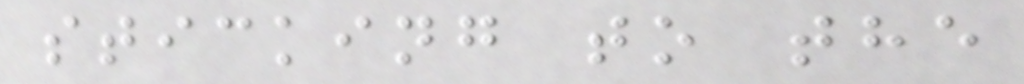sticking to the
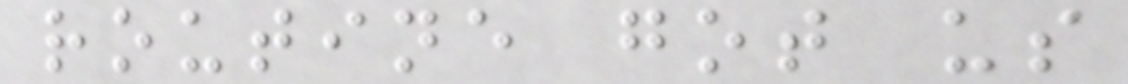routine got us
